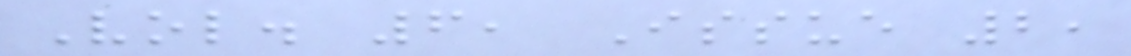Vol. 6, Issue 2,
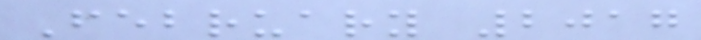February 2017
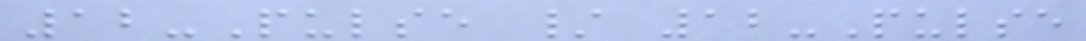12-Pulse / 12-Pulse
